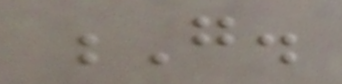G.
